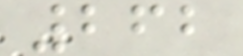262
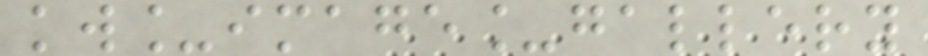kw_image_gallery
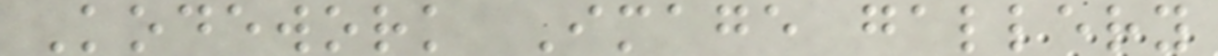Kodework Image gallery
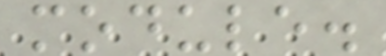module.
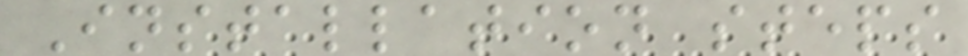Installation steps
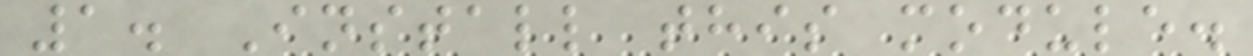1. Install this module.
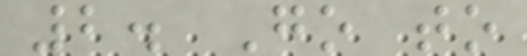2. Go to
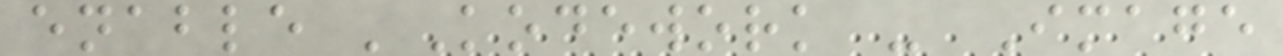enable 'Kodework - Image
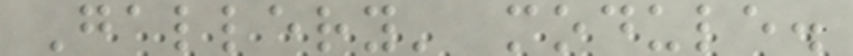Gallery' module.
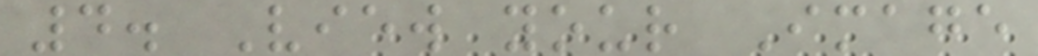4. View your Image
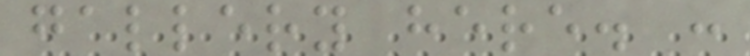gallery here. :
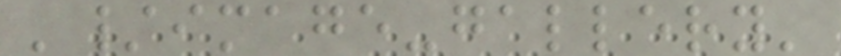'/image-gallery'
